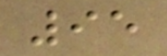95
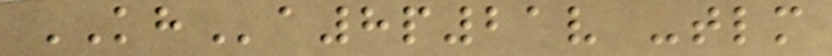KHa8p21v -tlm
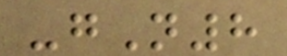-gN8
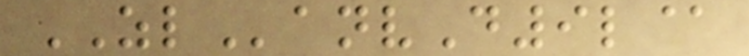ZLanvD9l@
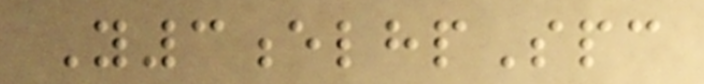Y3elhpSpc
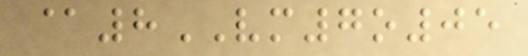@8VM7o05
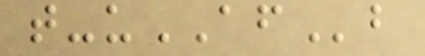t-uAFb
